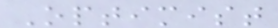Optimist
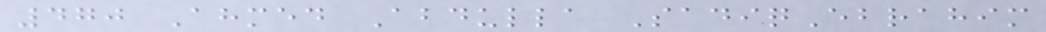470 Ahmed Abdulla SadiqEbrahim
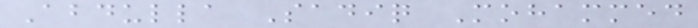Abdulla Sadiq Mohammed
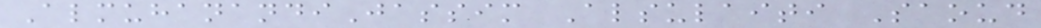AlmuhanandiJassim Alsulaiti Saoud
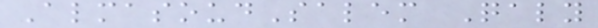AlmasoudSalem Qaly
